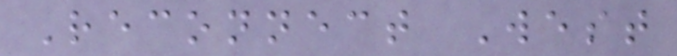Reconnect West
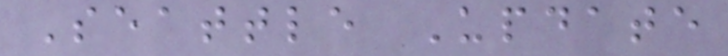Seattle Update
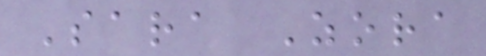Sara Zora
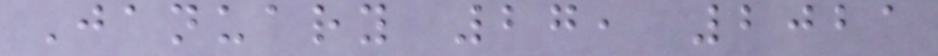January 27, 2021
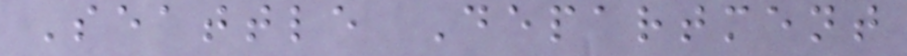Seattle Department
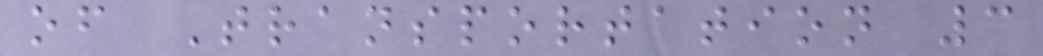of Transportation 3
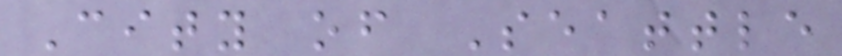City of Seattle
